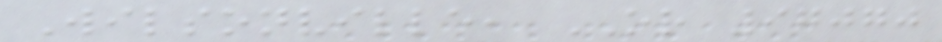Wilsonville, OR 97070
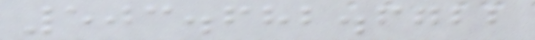503.682.6722
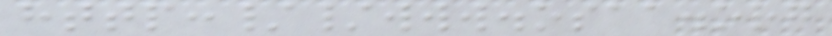http://www.osaa.org
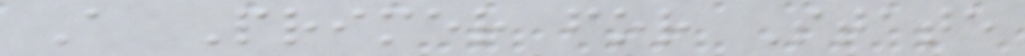A Primer for State
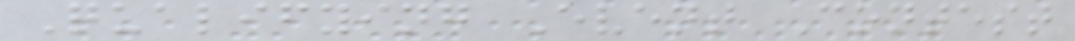Qualifying Event Contest
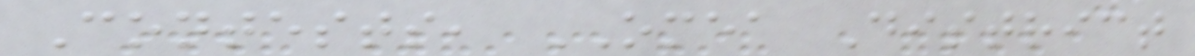Contests, OMEA District
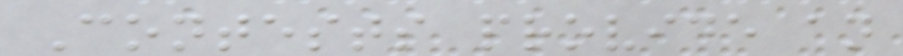Contests provide an
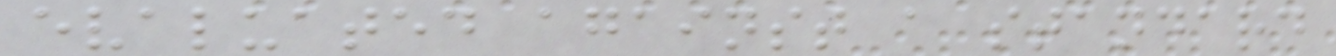evaluated against a standard
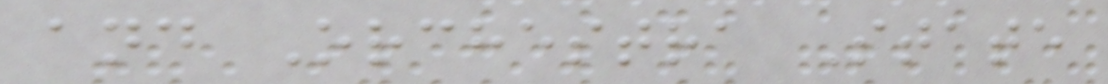and Orchestra State
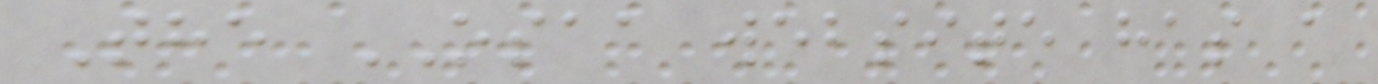The OSAA website has a
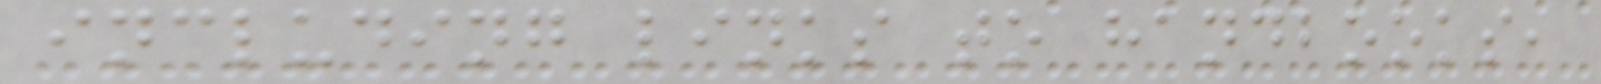including links to handbooks,
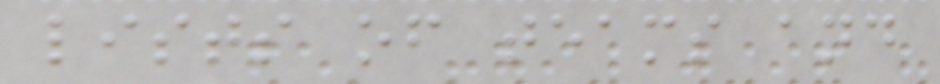lists of teams and
